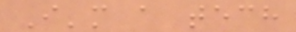I'm a tech
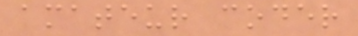amateur coder
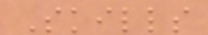Skills
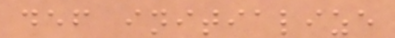def initialize
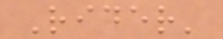Rider'
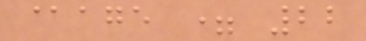@age = 22
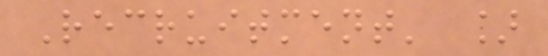Recruitment' ]
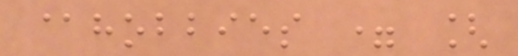@hobbies = [
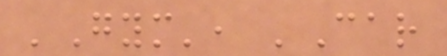'Gym', 'Car
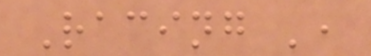Racing ',
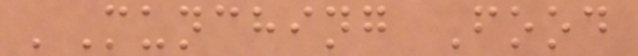'Munching Food
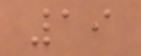19
